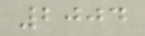2004
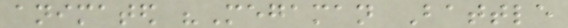animated "Megaman Battle
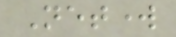Network
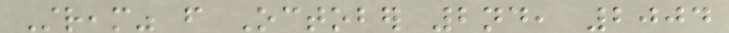Stream" from October 2nd, 2004
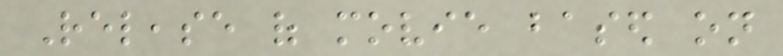Release of movie based on
